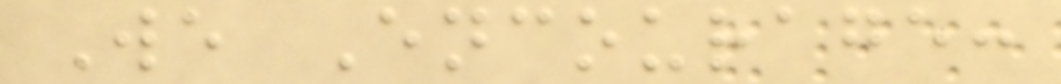We Encourage:
